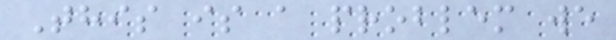This is a problem we
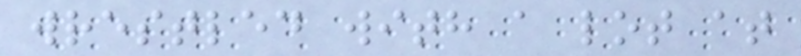wrestled with a lot at
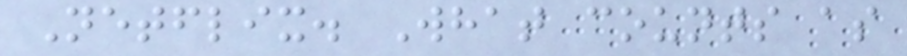Netflix. What counts as
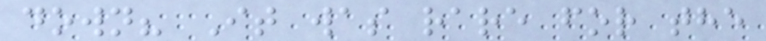down? It was rare for the
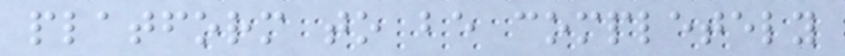platform to be completely
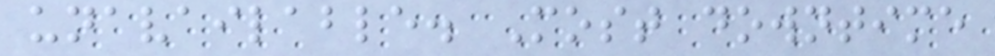unavailable. Most downtime
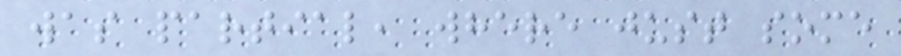was partial, where just some
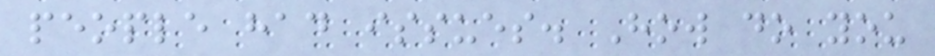people had issues. How do you
